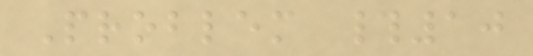Problem #10
